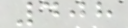408
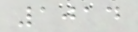1014
